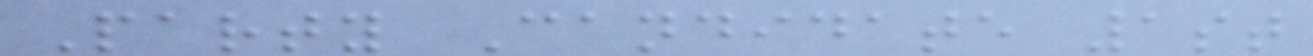Party Candidate 1st
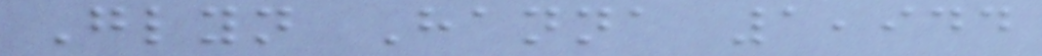Glyn Hanna 1,944
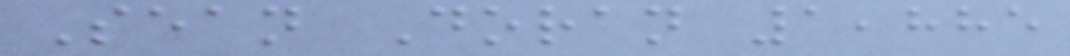Sean Doran 1,885
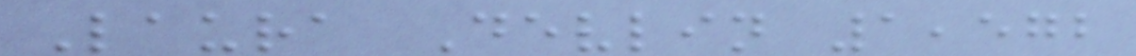Laura Devlin 1,572
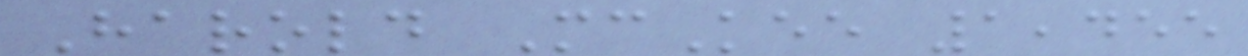Harold McKee 1,455
